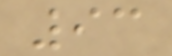93
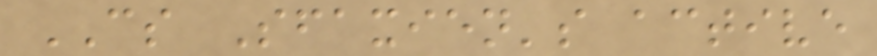CS Sfaxien's active
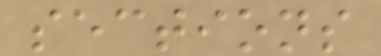sections
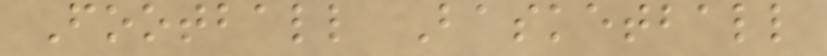Football Basketball
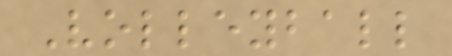Volleyball
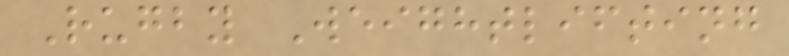Rugby Weightlifting
